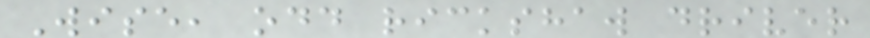Wise, odd rickshaw driver
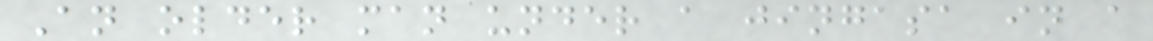An older man under a jingasa in a
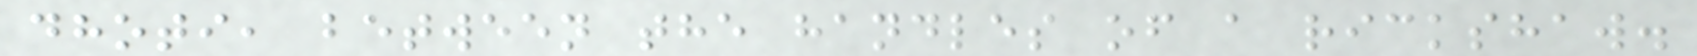dhoti, between the handles of a rickshaw.
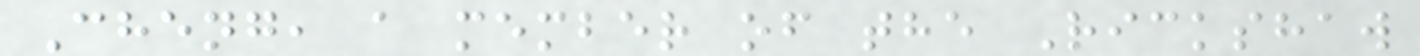Cheng, a member of the Rickshaw
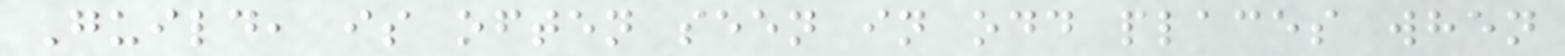Guild, is often seen in odd places when
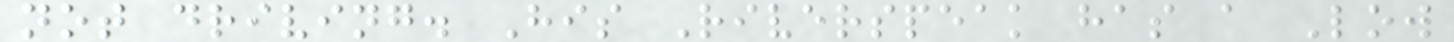not driving. His Riverspeak has a Low
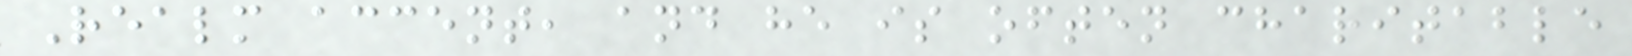Realm accent, and he is often charitable
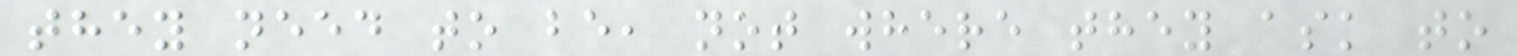they need to be, not where they ask to
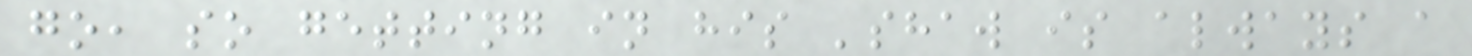go, so getting in his 'shaw is always a
